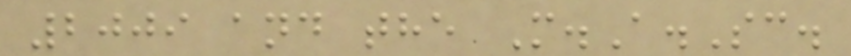2009 and the M.A.Sc.
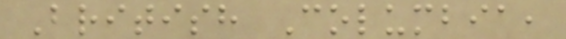British Columbia,
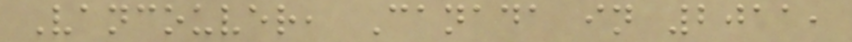Vancouver, Canada in 2011,
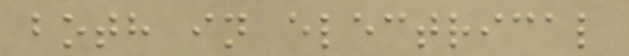both in electrical
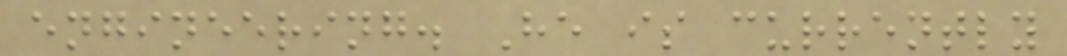engineering. He is currently
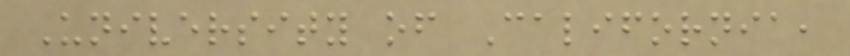University of California,
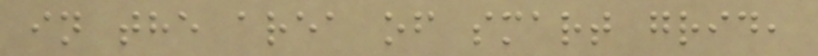in the area of smart grid,
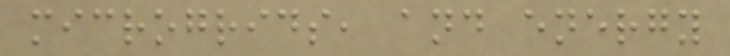microgrids, and energy
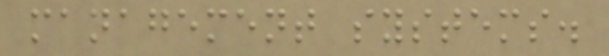management systems.
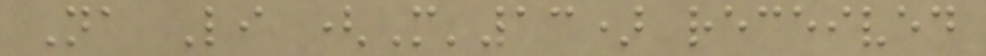Na Li (M'13) received
